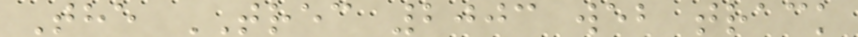The TREC 2003 web track
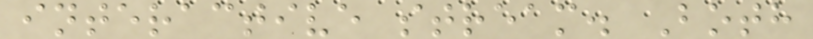interactive stream. Both
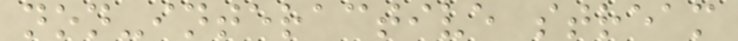non-interactive stream
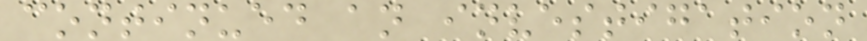continued an investigation
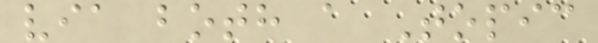via both a Topic
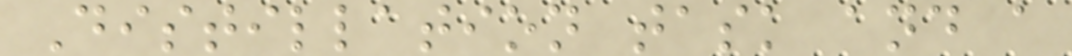Distillation task and a
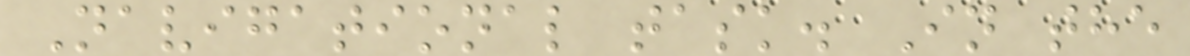Navigational task. In the
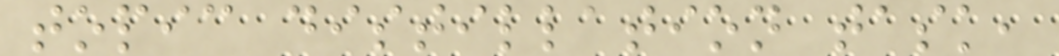topic distillation task,
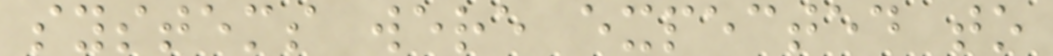systems were expected to
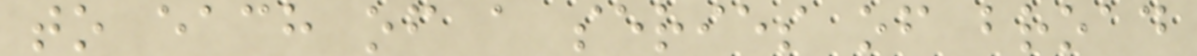to each of a series of broad
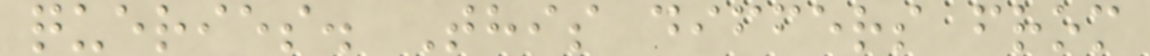queries. This differs from
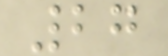27
